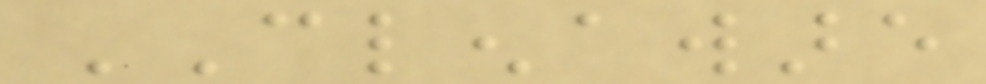CLENAWARE
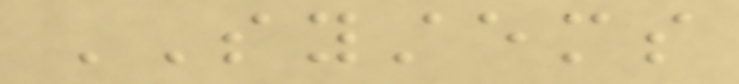SYSTEMS
